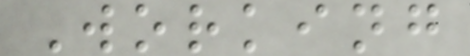Working
